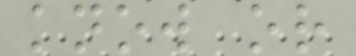know or
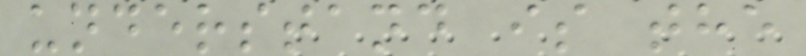understand is the
